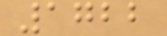1722
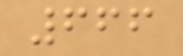666
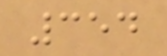354
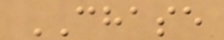CHASE
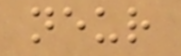neur
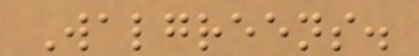Walgreens.
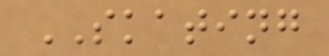SKATING
